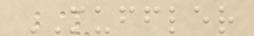MUFFLER
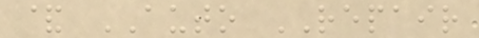& AUTO REPAIR
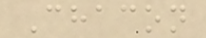Chacon
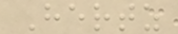Hertz
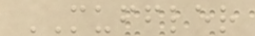MUFFLER
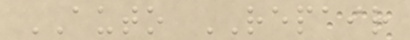AUTO REPAIR
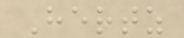Hertz
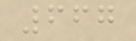667
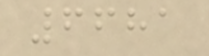6681
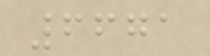6671
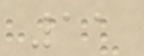11
